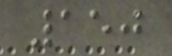150
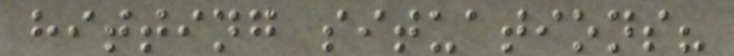hitting situations?
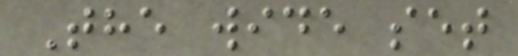The wide set
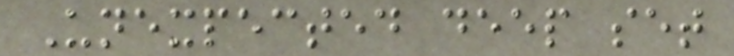Unexpected deep set
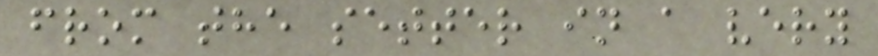from the setter in a very
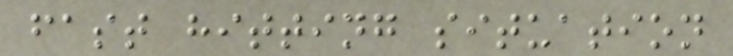fast hitting situation
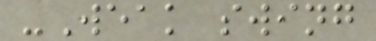-Weak swing
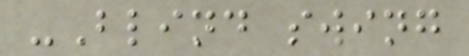-Blind swing
